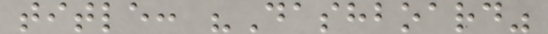title: "Dashboard"
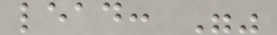lead: ""
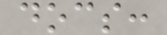docs:
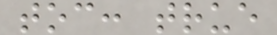toc: true
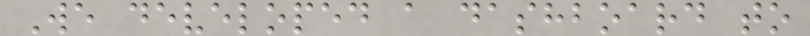We developed a dashboard to
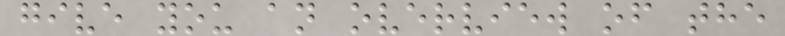give you an overview of the
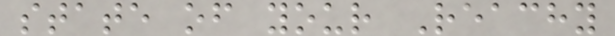state of your Reachy
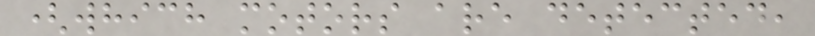(which motors are detected,
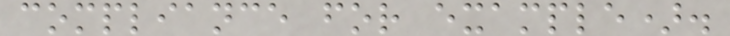compliance for example).
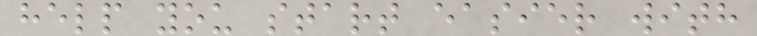help you start easier with
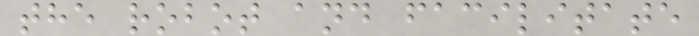the robot and facilitate
